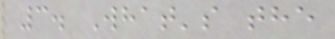3. What's the
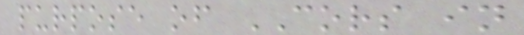purpose of CORS in
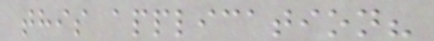this application?
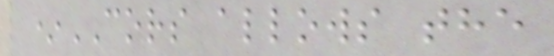*CORS allows the
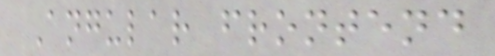Angular frontend
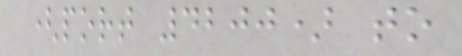(port 4200) to
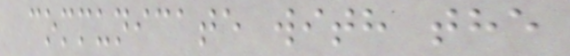communicate with the
